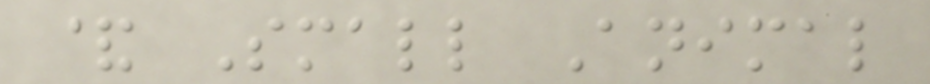& Small Animal
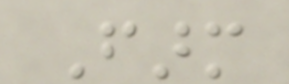Farm
